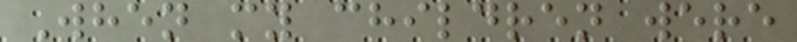When my children were
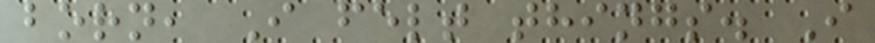born, I felt things. I
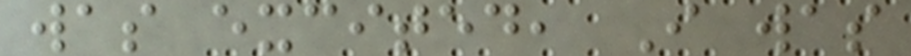was excited, I was
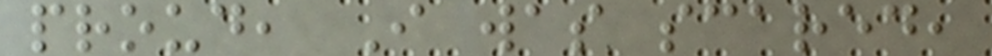proud, I was scared,
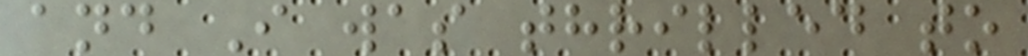and I was thrilled to
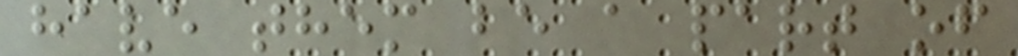have them be a part of
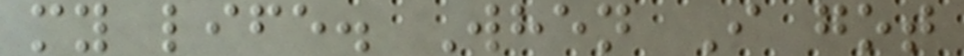my life. When I got
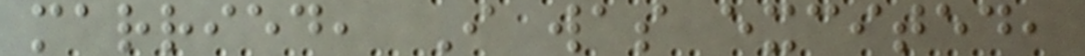married, I was excited,
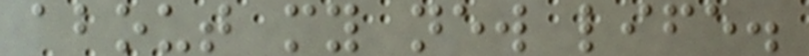about my new life.
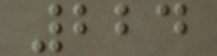224
